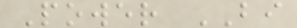Power BI
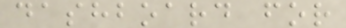dashboard for
